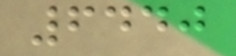6440
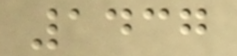1437
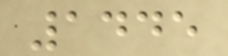1445
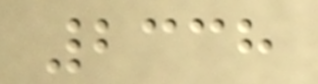2338
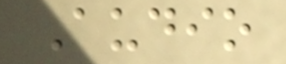Audio
